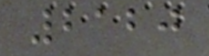2120
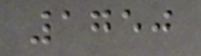1750
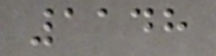1148
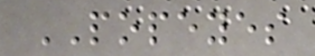POPEYES
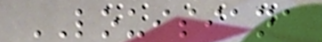LOUISIANA
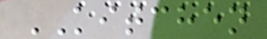KITCHEN
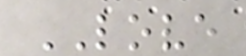LOVE
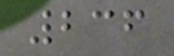236
